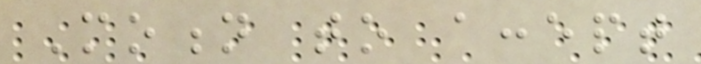Motion to accept
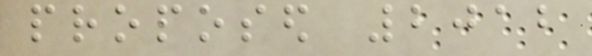proposed 2012
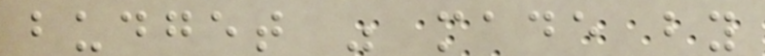budget was made by
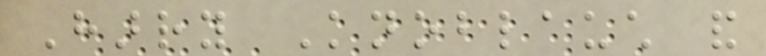Harry Knoblauch and
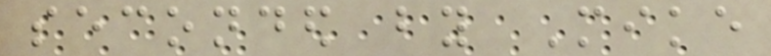seconded by Mike
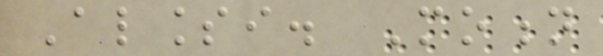Allessi. Motion
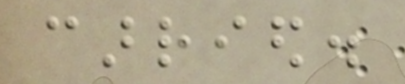carried.
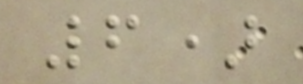6)
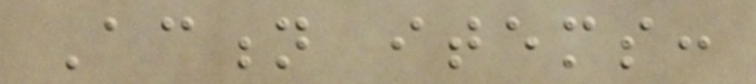Action items:
